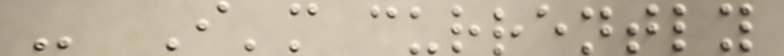- I'm currently
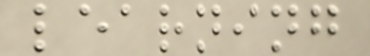learning
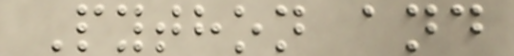Python and
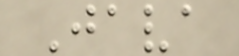Java
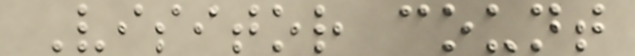Visitor count
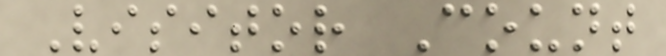Visitor Count
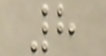8
